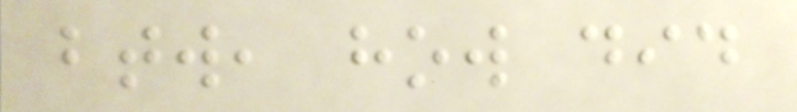btw, how did
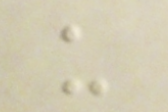u
